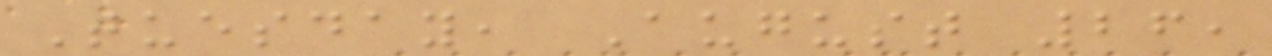Tuesday, August 26,
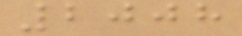2008
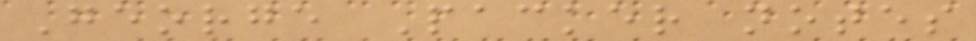George Packer notes
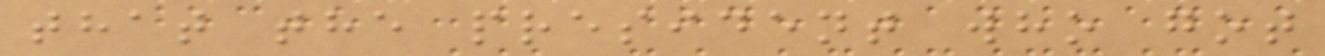that the president who got
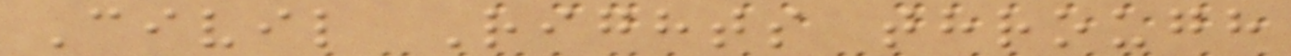Civil Rights through
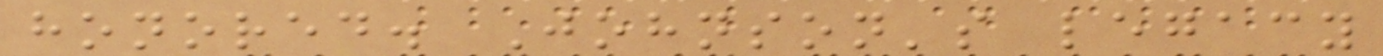honored. Johnson's legacy
